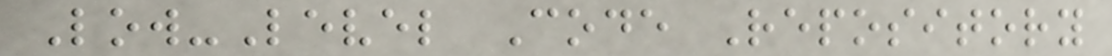Low-Level Code Repository
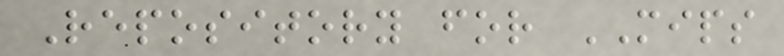Repository for MIPS
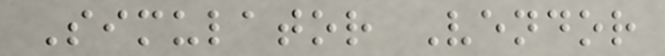Simulator Vendor
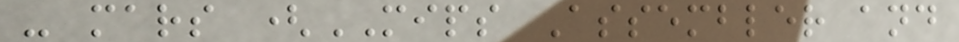- mars (MIPS Assembler and
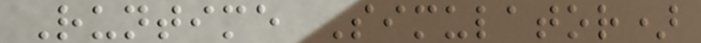Runtime Simulator)
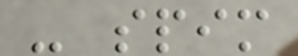- spim
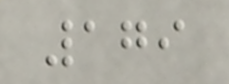179
